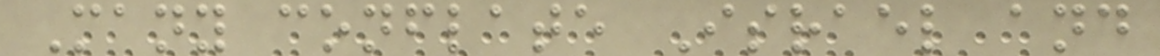Many conflate Israel and
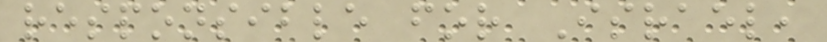responsible for Israel,
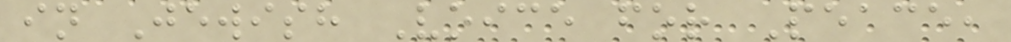in Jewish Voice for Peace,
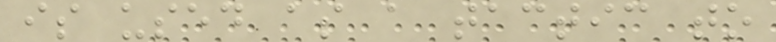is used as a tactic to
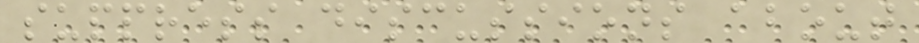suppress discussions about
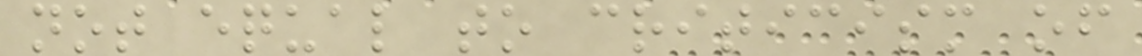not equal to criticism of
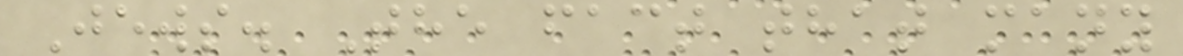Jews. The fact that many
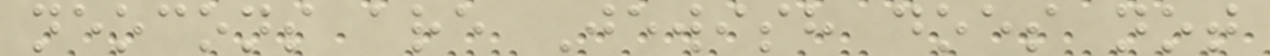neocons are Jewish does not
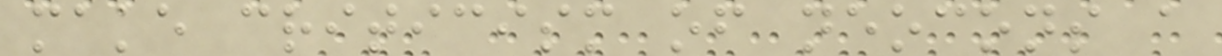make criticism of neocons a
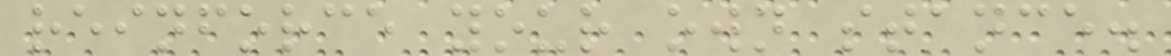reinforce your own stance.
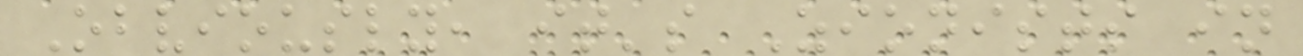Obviously, it's Zionists in
